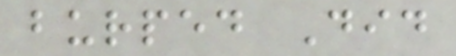burped Did
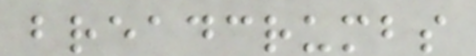breadcrumbs
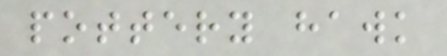pottery hawk
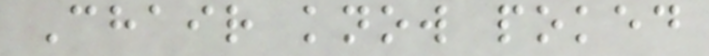Chair know poked
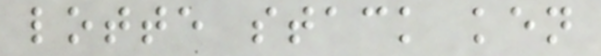lotte stack ken
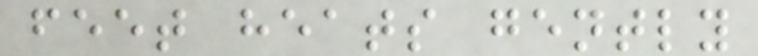feet heats gently
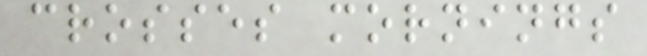crosses mornings
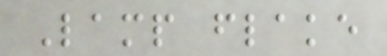Lamp flake
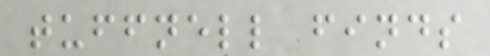tuffnell finds
